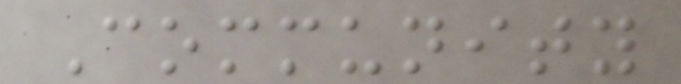Community
